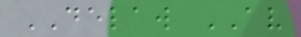DELAW AV
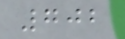702
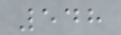548
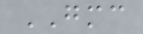GMC
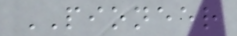PIONEER
